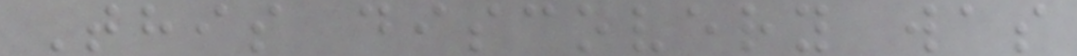This discovery was
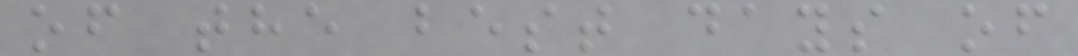of the best days of
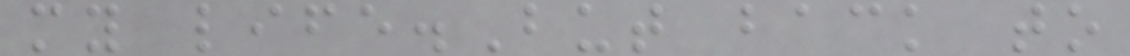my life.But back to
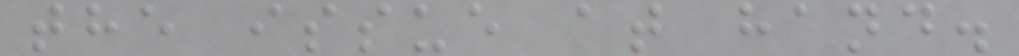the issue at hand.
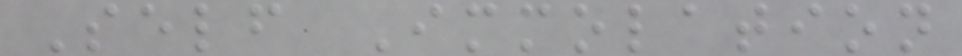Self Immolation
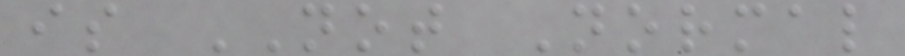is NOT Normal
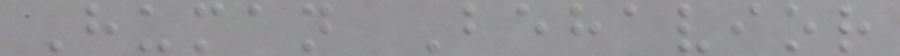Human Behavior
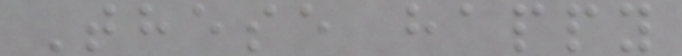These happy
